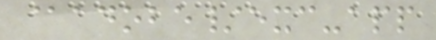@adobe/exc-app
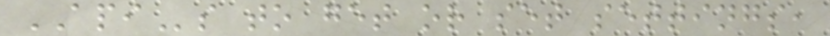APIs to get or set settings,
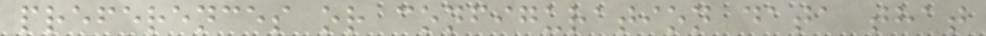preferences or configuration data that
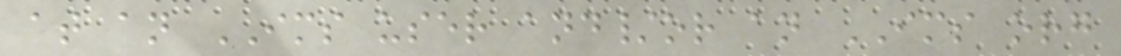at an IMS user and/or an IMS org
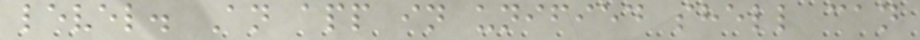level. An app in unified shell can
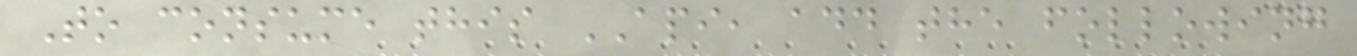To consume this API, add the following
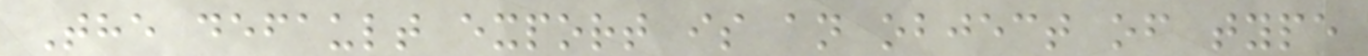The default export is an object of type
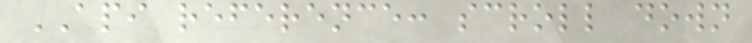API reference: scroll down
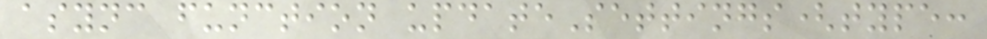async function updateSettings(type:
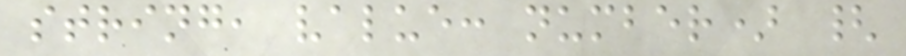string, value: number) {
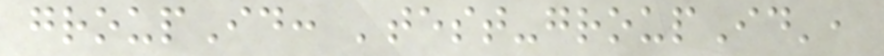groupId: 'test-groupId',
